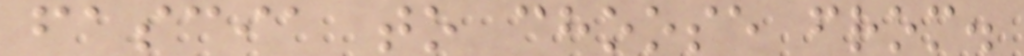fascia to choose from.
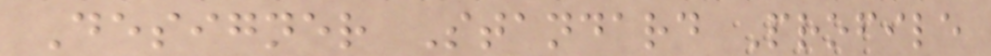Designer Standard Profile
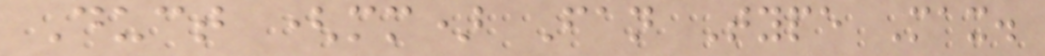Duct (mm) Fan Type Max.
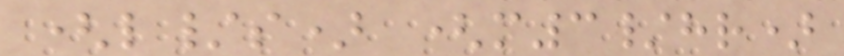(l/s) (m3/hr)
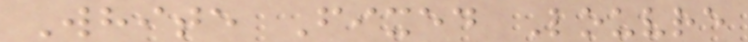White Fixed Louvre
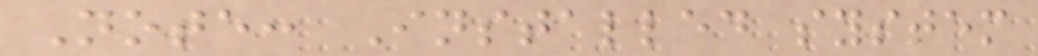Note: Installed system
